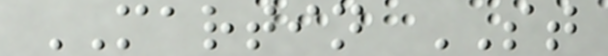MARTIN ST
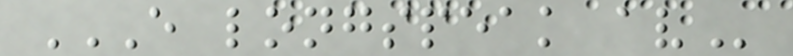E LONGSPEAK AV
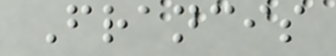Francis
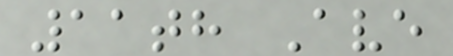11th Ave
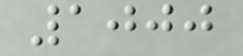1000
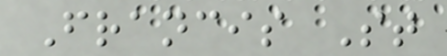Francis St
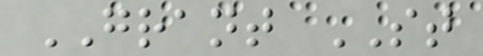GRANT ST
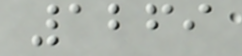1269
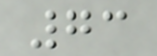73
